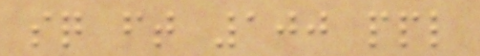sq ft 100 ppl
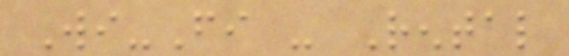Wi-Fi - Rental
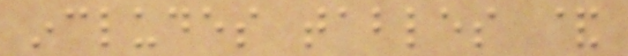includes tables &
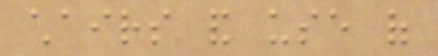chairs and use of
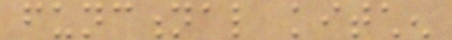functional kitchen
